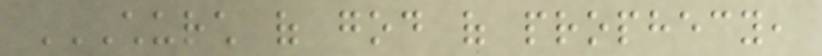CHURCH OF GOD OF PROPHECY,
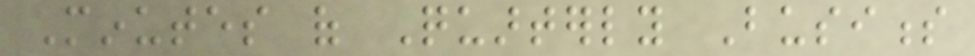Minutes of Quarterly Business
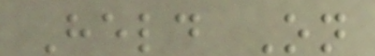Held On
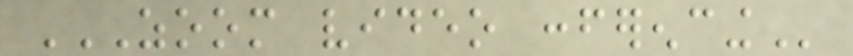ZOOM VIDEO CONFERENCING
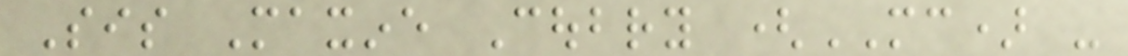Sis Maxine Coubry (MC) -
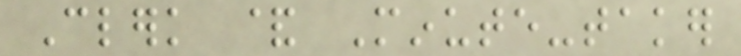Clerk & Minute-taker
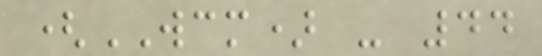(WCM) - 44
